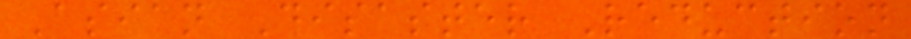Asian Disaster Reduction
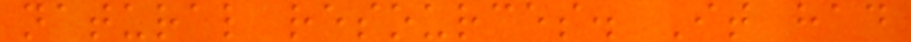natural resources. It had
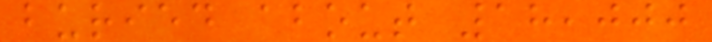buried about 18,000
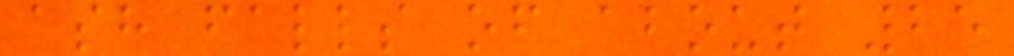ash falls of about 25
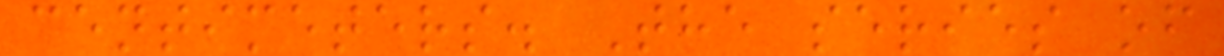centimeters. The series of
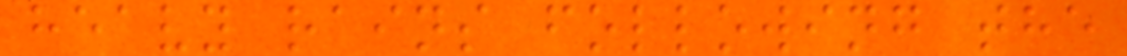heavy rains following the
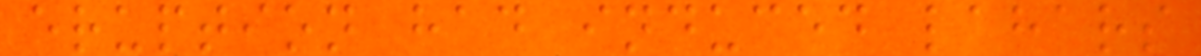eruption had induced lahars
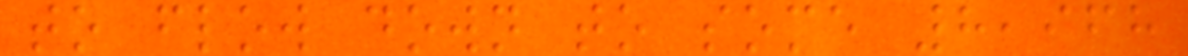to flow down to some 8,968
